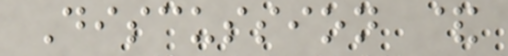Discussion &
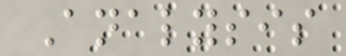Analysis
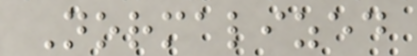Normalized
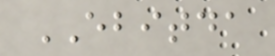EBITDA
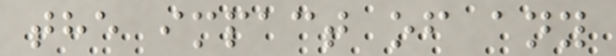the impact of any
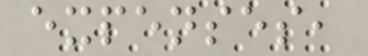expenses,
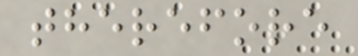therefore
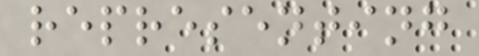representing
